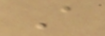A
